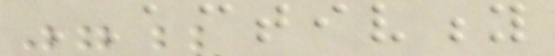ACTIVITY
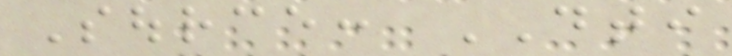Source: DTI
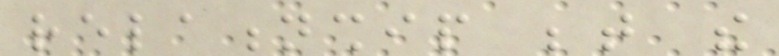relationship between the
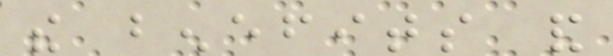the benefits and
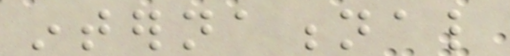international
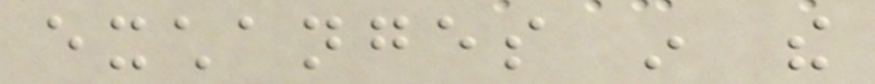exchanges in the
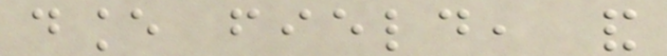dance field, and
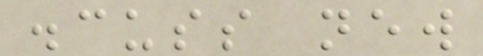discuss new
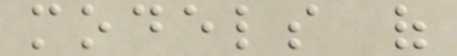models of
